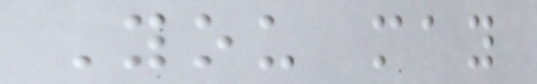You may
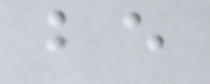be
